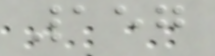157
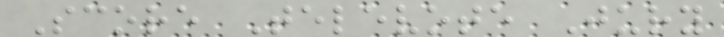Score Televote Jury
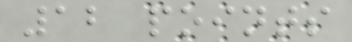12 points
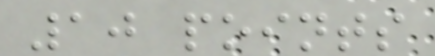10 points
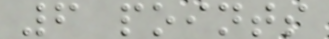6 points
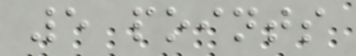5 points
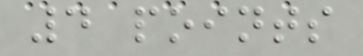4 points
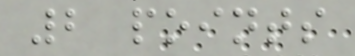2 points
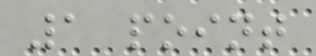1 point
